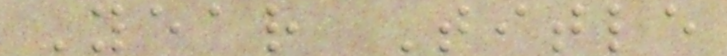Year Title
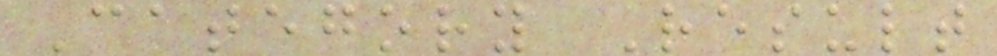Category Result
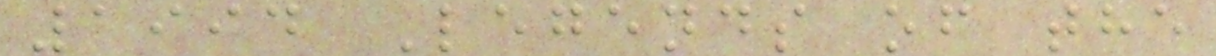1994 Legends of the
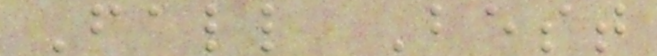Fall Best
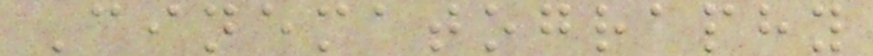Cinematography
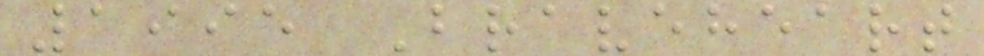1995 Braveheart
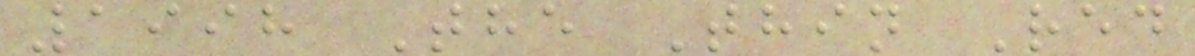1998 The Thin Red
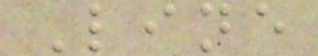Line
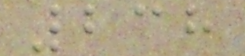238
